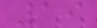19
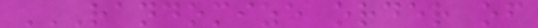RANDOMIZE ORDER OF
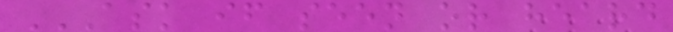ASK IF SEEN OR HEARD
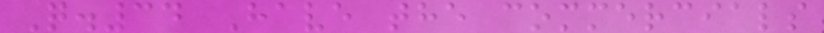Q.34 Have the commercials
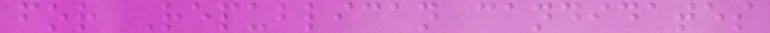for Republican candidates
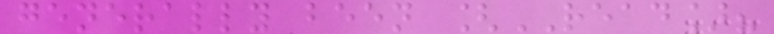generally been [READ]?
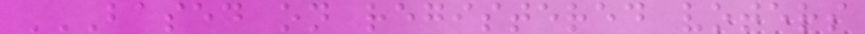BASED ON REGISTERED VOTERS
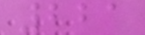221
